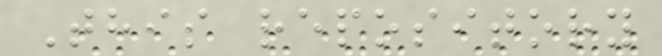This repository
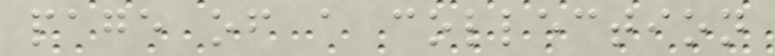page of a collection
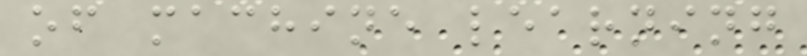of machine learning
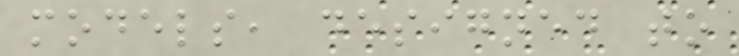models, designed to
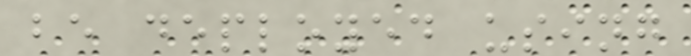be deployed using
